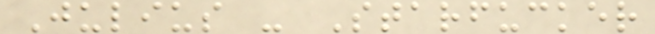Julius - Starfucker
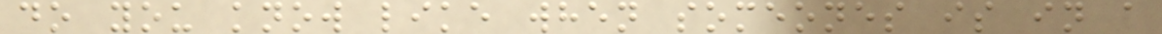do you know like when someones is in a
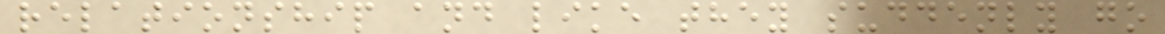relationship and like they suddenly go
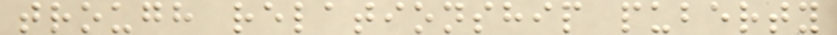trough relationship puberty
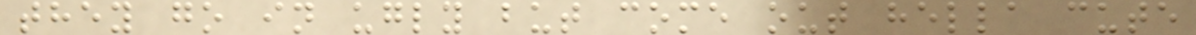they go in ugly but come out hella cute
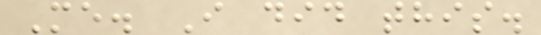Me. I did this.
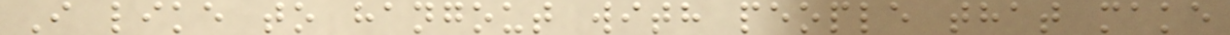I like to hangout with people that make
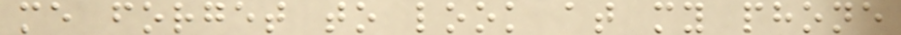me forget to look at my phone
